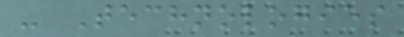- Technologies
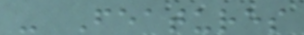- Features
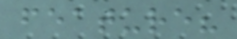feature?
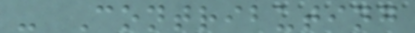- Contributing
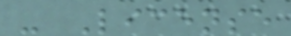- License
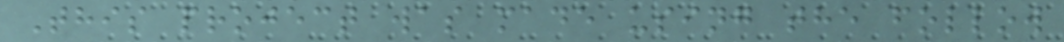This project was made using the follow
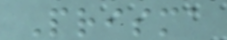Prisma
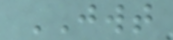JWT
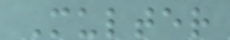Multer
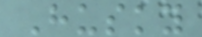Husky
